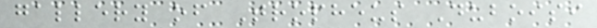gallery of Tropheus Duboisi
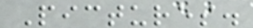Pictures.
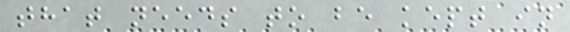that needs to be kept in
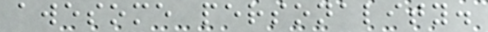awesome personality.
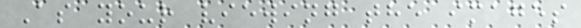As your viewing the images
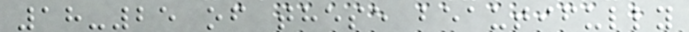18-25 of these beautifully
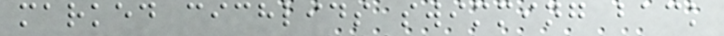marked cichlids swimming back
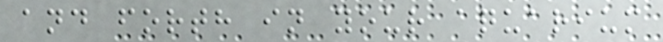and forth in your aquarium
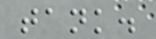tank.
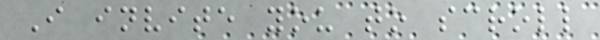I invite you to scroll
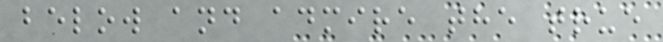below and admire the true
